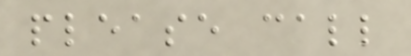please call
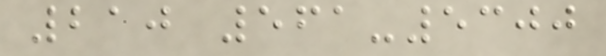210 561-5300
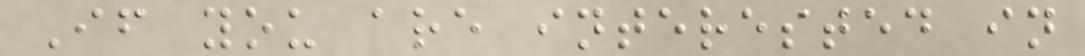If you are interested in
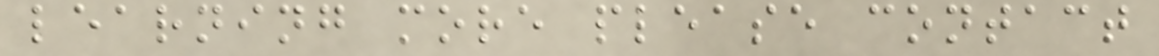learning more please contact
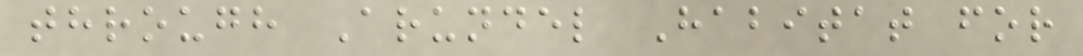through Arundel Habitat for
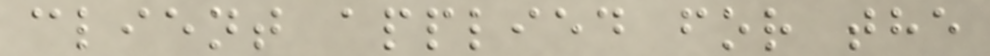client applied for the
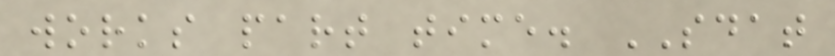works part time. SDAT
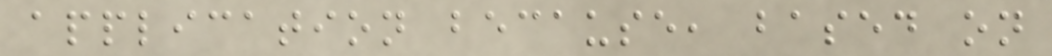application because, based on
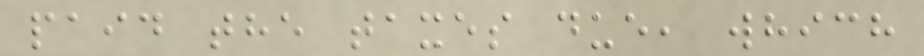paid the taxes due, which
